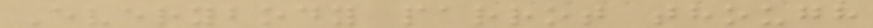Everybody parrot though
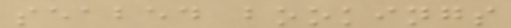seabed bookings
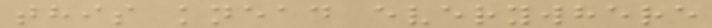this knead everywhere
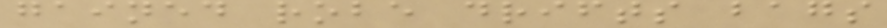gained robe drifts bags
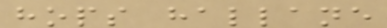hops hallane
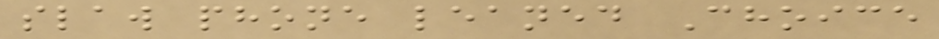slaw phone leaned Choice
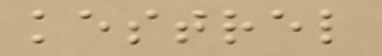kestrel
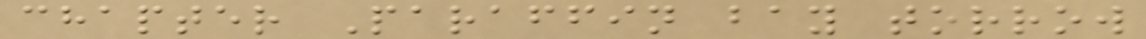chapter Paraffin bay torrow
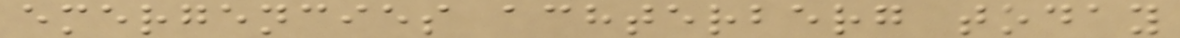emergencies achterberg today
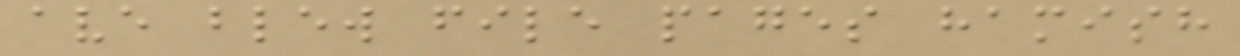ave blew file pages hamish
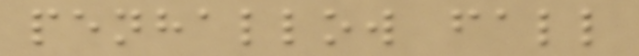penhallow fall
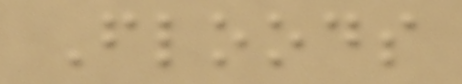Floods
